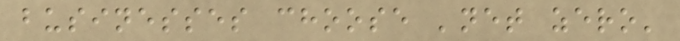businesses choose 'net zero'
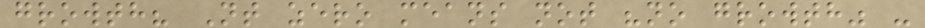growth? Nt zero means not "no growth" -
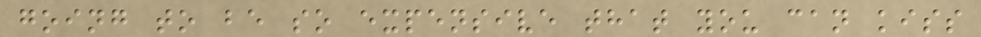going to be so expensive that you can kiss
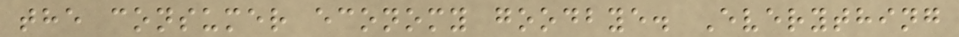the consumer economy goodbye. Everything
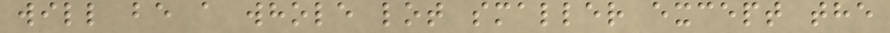will be a whole lot smaller except the
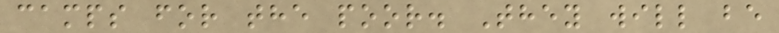camps for the poor. They will be
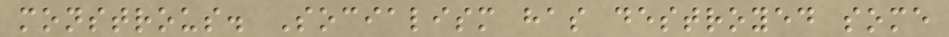monstrous. Socialism has destroyed some
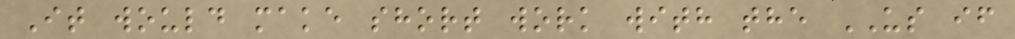It would make short work with the US if
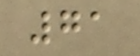71
